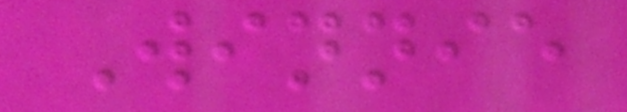Winnie
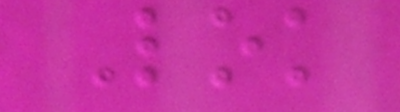Lok
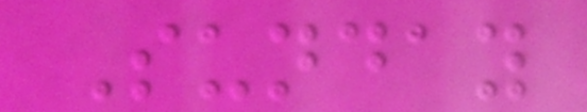Sunday
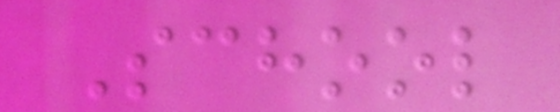School
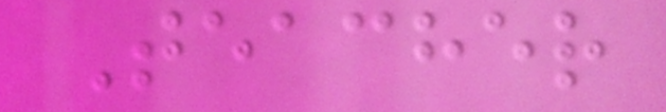Teacher
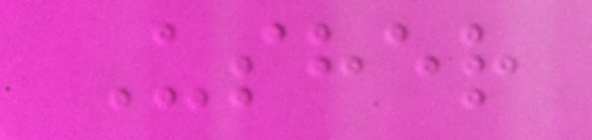Usher
